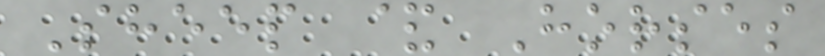Sheep & Horses
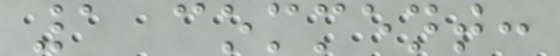1 comment:
